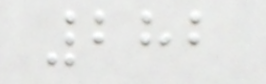282
